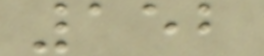152
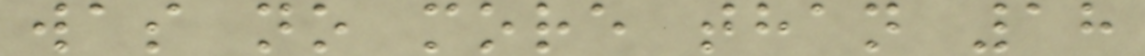was no more than 18
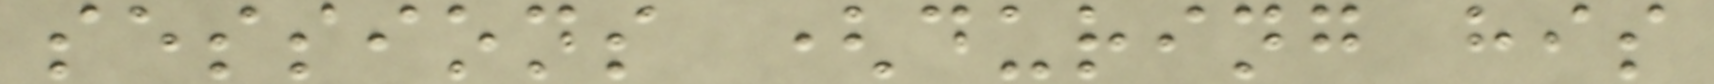sessions (during his
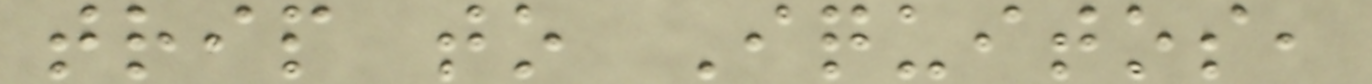trip to Iquitos,
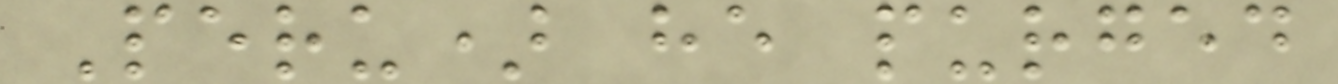Peru) he purged
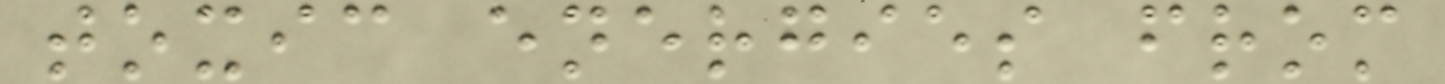toxic energies from
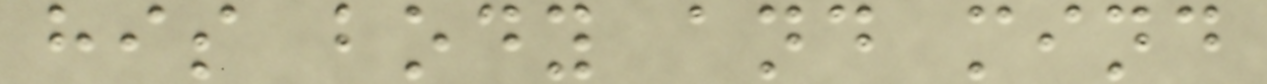his body and mind
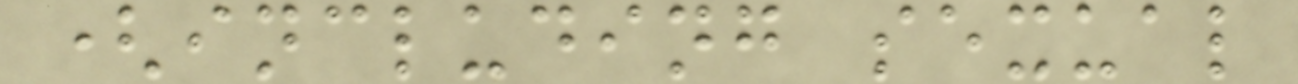(including sexual
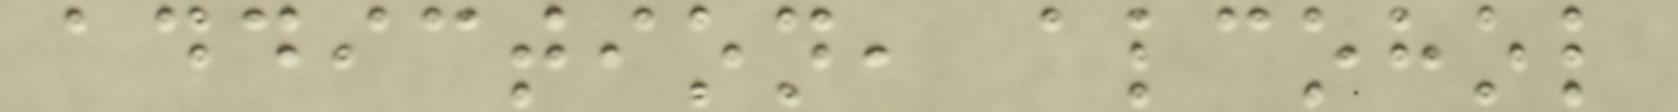addiction, alcohol
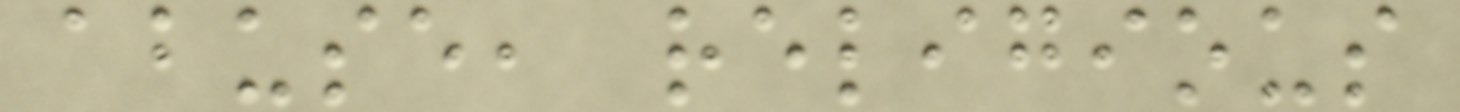abuse, religious
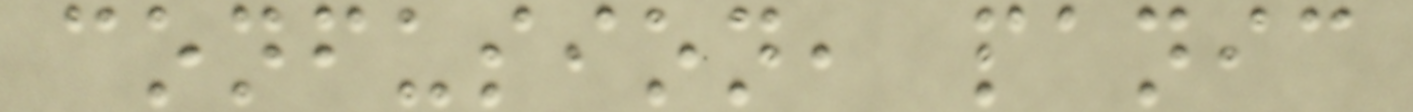confusion, panic
